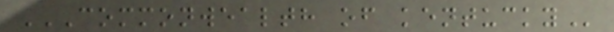COMMONWEALTH OF KENTUCKY
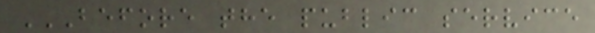BEFORE THE PUBLIC SERVICE
